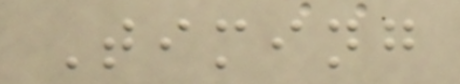Timing
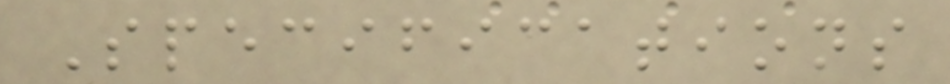Specifications
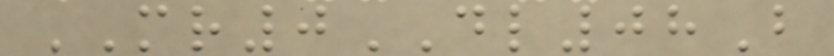MR0DL08B
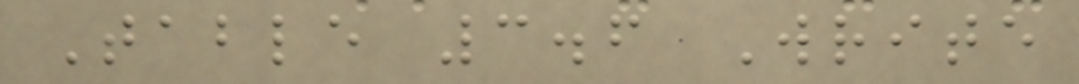Table 3.6 Write
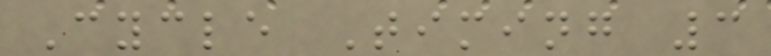Cycle Timing 3
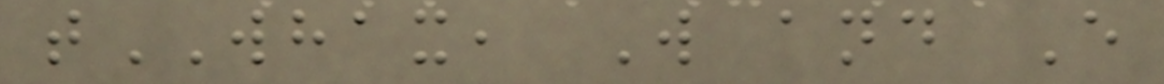tWHAX, W and E
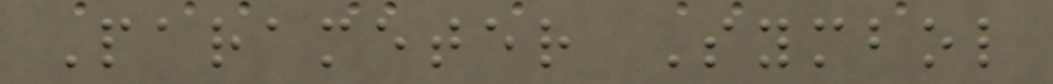Parameter Symbol
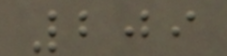209
